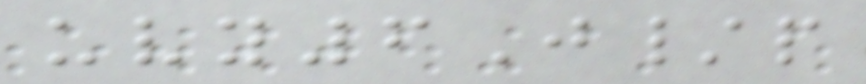uvy6J/p
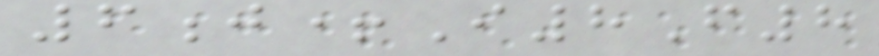6j+I8F8
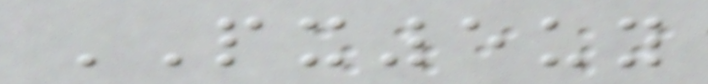PX5uy
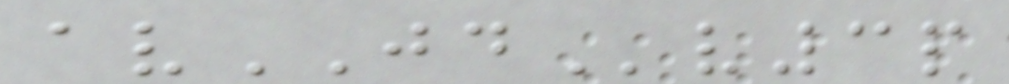avJDv3p
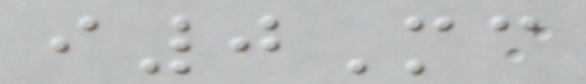i0Mc
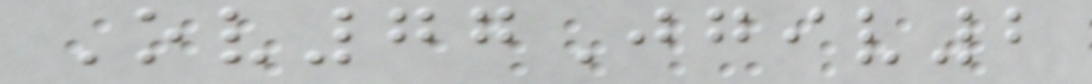Ov77Jgiv2
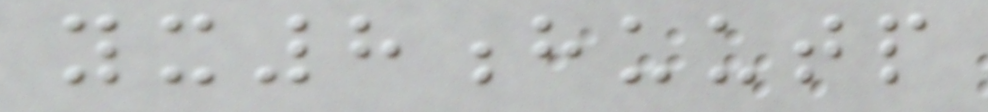yx8huutp
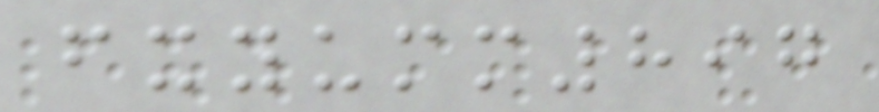fxyumm897
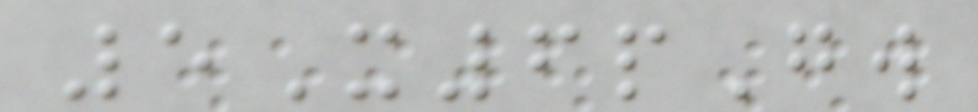5X6pGw
